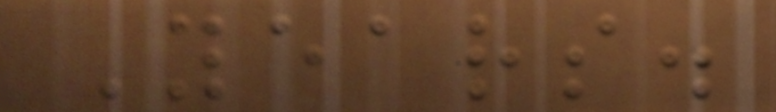Years.
